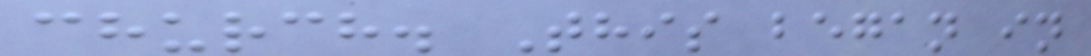church. This began in
